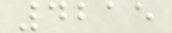4215
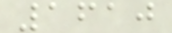1610
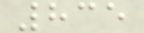835
